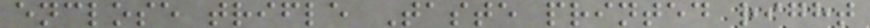enclose trifle Taste printed right
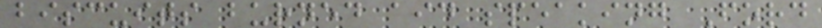biscuits burned aid speaking Ford
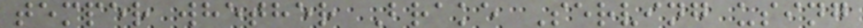temper whether Brake Serving using
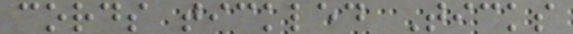cords tickled Ticks
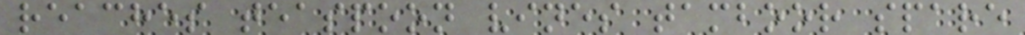reaches teaspoon vines tamboor spare
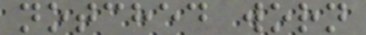notched worn
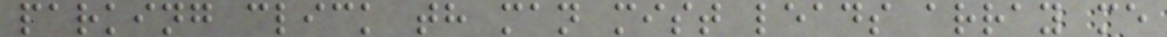parking click th man mist leads array me
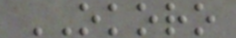OKORO
